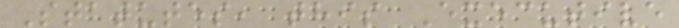Statutes, this Executive
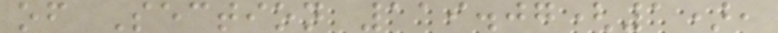of Section 119.07(1),
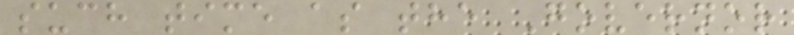such time as the Governor
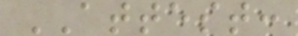ATTEST:
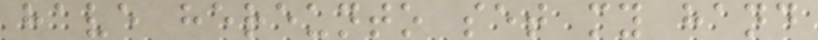have hereunto set my hand
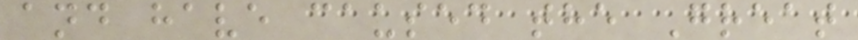and have caused the Great
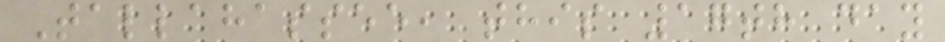Tallahassee, this 17th day
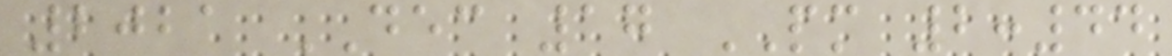2021 DEC 17 PM 2:44
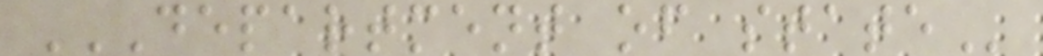DEPARTMENT OF STATE
